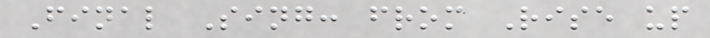Final Sing: from Rise up
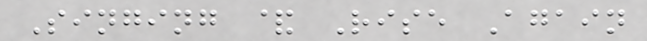Singing & Rise Again
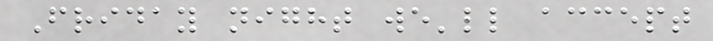Friday night we'll accept
